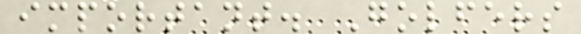important. Golfers
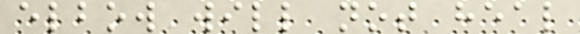elbow will not heal
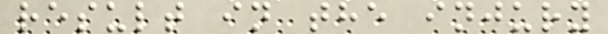result in the injury
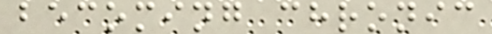becoming chronic
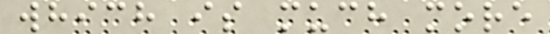which is much more
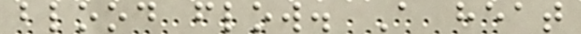blood flow. A heat
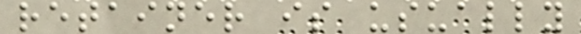retainer is usually
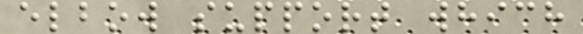elbow support which
